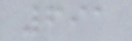691
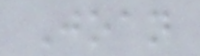Joan
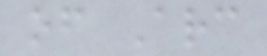of Arc
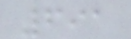691
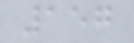157
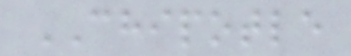CHIPOTLE
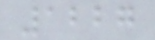1227
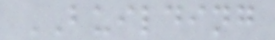BUILDING
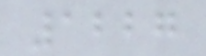1227
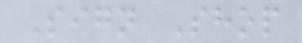Sign Shop
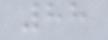88
